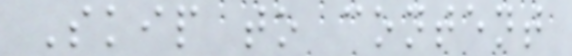Skip to content
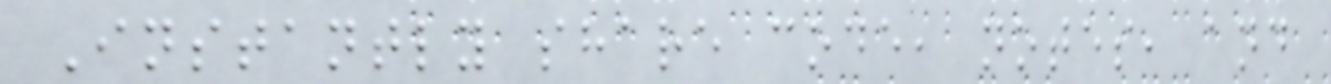Instantly share code, notes, and
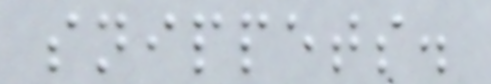snippets.
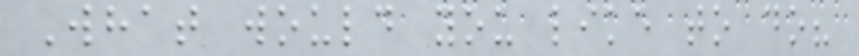What would you like to do?
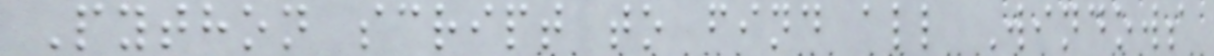Python script to find all Windows
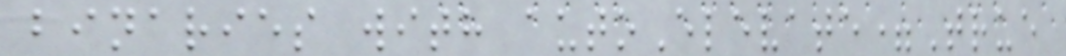binaries with autoElevate=True
